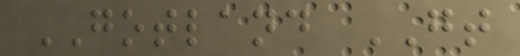GOTLAND GT
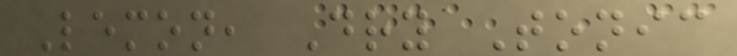Lemon, Dry Tonic
